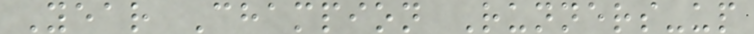Year Champion Runners-up
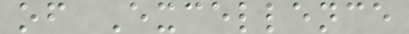of Excellence
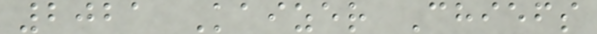2021 Kaizer Chiefs
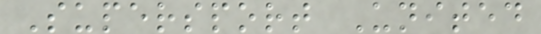Supersport United
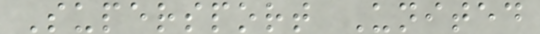Supersport United
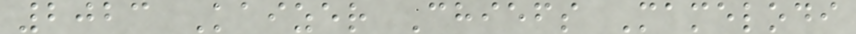2023 Kaizer Chiefs Mamelodi
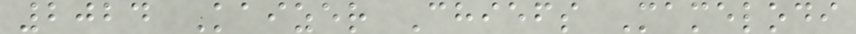2024 Kaizer Chiefs Mamelodi
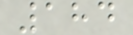184
